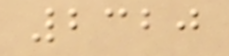2320
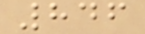846
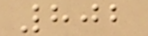802
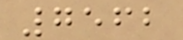7562
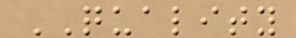QUALITY
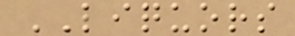LIQUORS
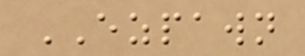EZPAWN
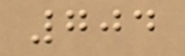704
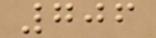706
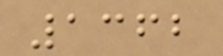1362
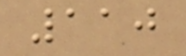110
